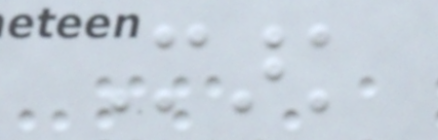Mark
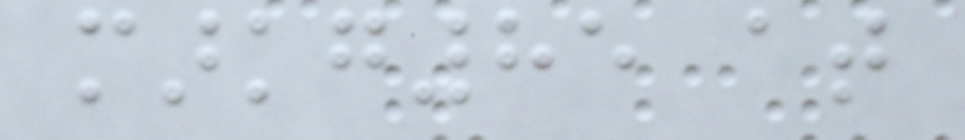markg85 at
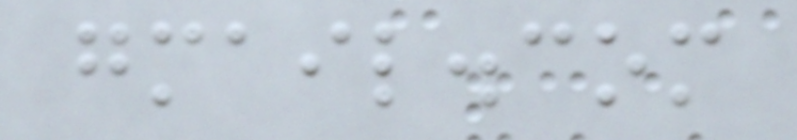gmail.com
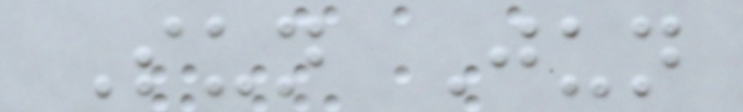Sun Jun
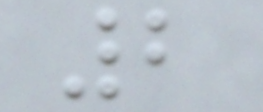2
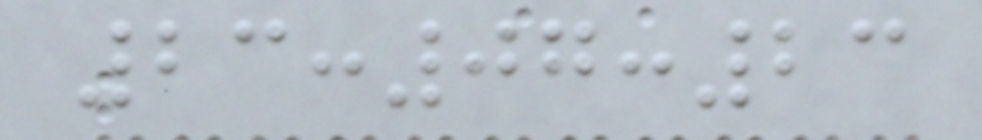23:07:23
